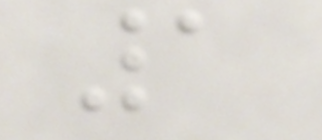1
